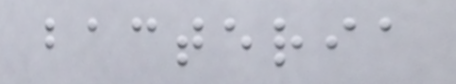bacteria
